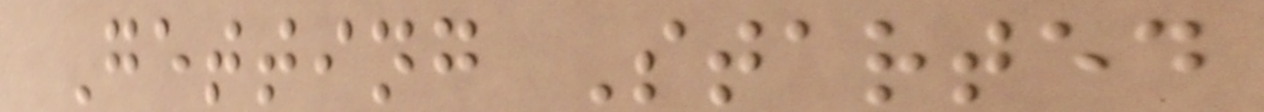Getting Started
